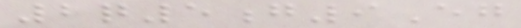2q5g9Eg
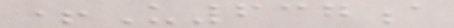+U637a
